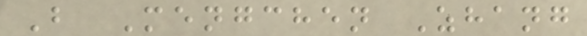B Mengchen Zhang
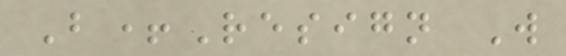B+Resign W
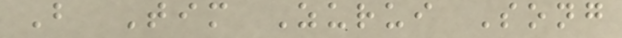B Tim Zurui Song
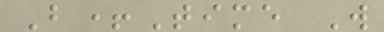B+Time W
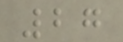27
